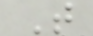T
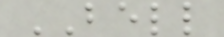BELL
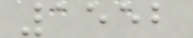1552
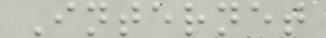Internet
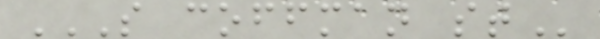S COFFMAN ST
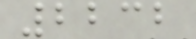2232
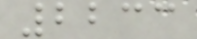2233
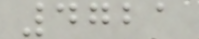4721
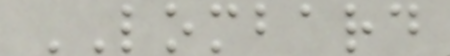LOMBARD
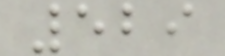529
